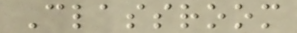Classroom
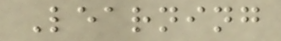Learning
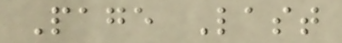Page Last
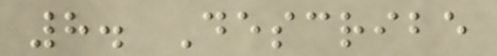8. Describe
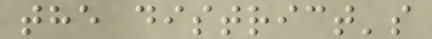the district's
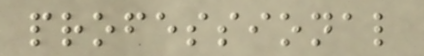professional
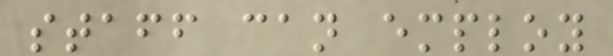staff can employ
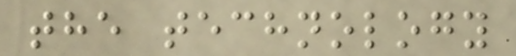the technology
